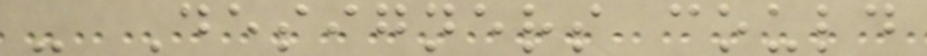- Designers could
